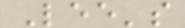Lee's
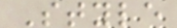Style
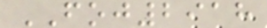FOJ2918
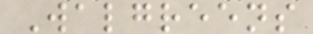Walgreens
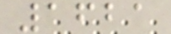1621
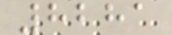8281
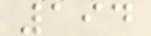194
